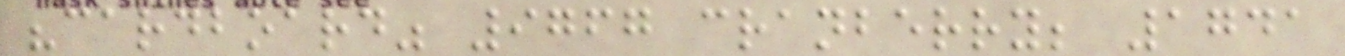"cardboard" 9767 cranberry; 1741
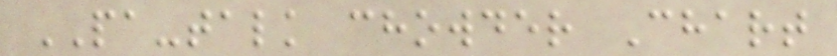PA-talk chowder Chart
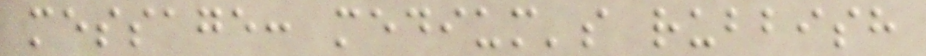message: medium's rubbish
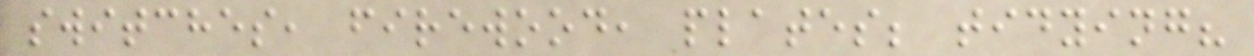switches, firewood, plates; tidying?
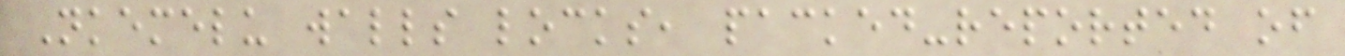Nkemelu walls locks, packed-reported of
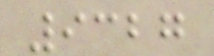9327
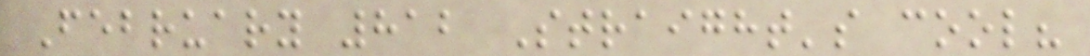February 812 Straight's cool?
